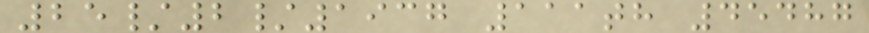25/2/1937 111th 45487
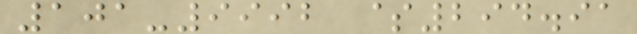101-9992 $294.91
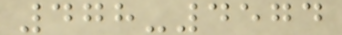478-4574
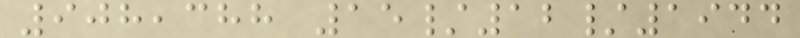908,388 15/12/1944
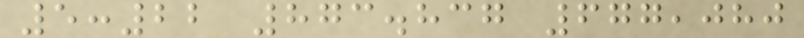5:22 873.837 677,080
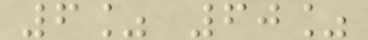6% 60%
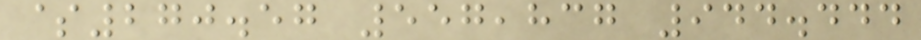$270.57 557,837 944.444
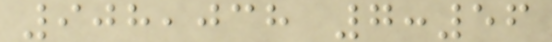908,038 7:56
